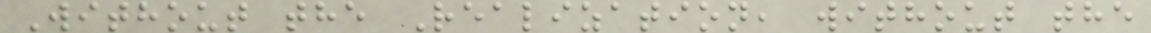Without the Realization, without the
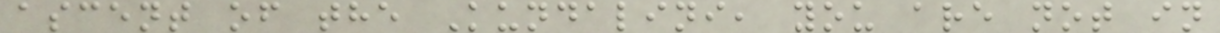ascent of the Kundalini, you are not in
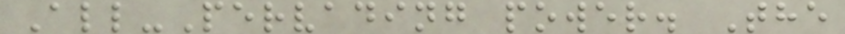All-Pervading power. The
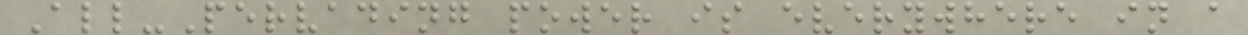All-Pervading power is everywhere in a
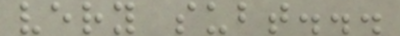very subt...
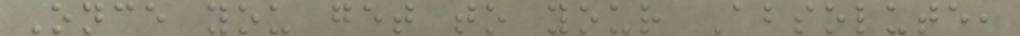Once you get to your Absolute,
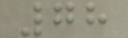78
